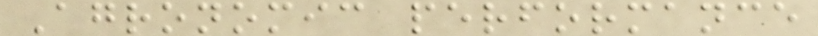Agronomic performance
